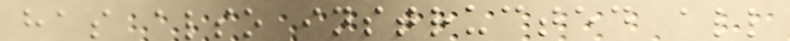has also instructed all
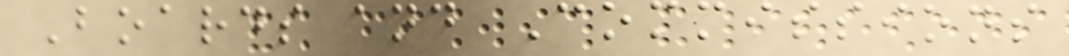Boards and Commissions
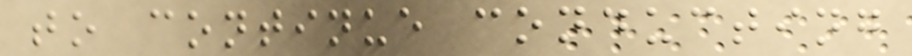to continue conducting
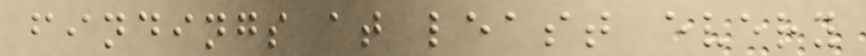findings at least every
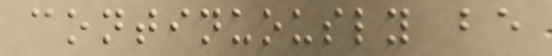continuously be
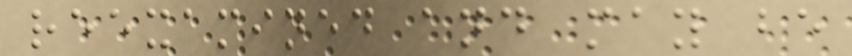reexamined and may be
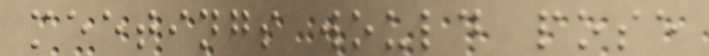meetings would pose
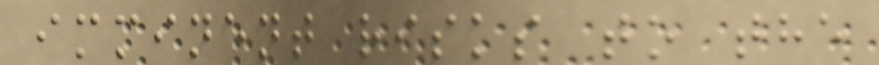imminent risks to the
